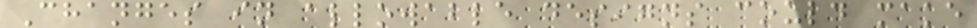Changes in allowable designs could make
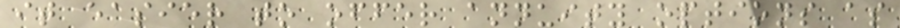it easier to offer annuity options as
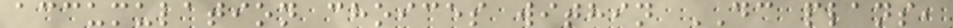accumulation choices within DC plans,
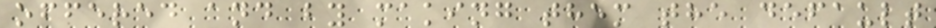offered and by making them the default
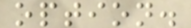option.
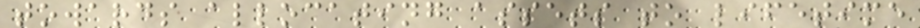towards allocating assets to lifetime
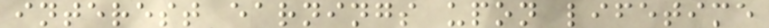interest earnings upon lifetime
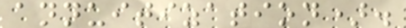annuitization).
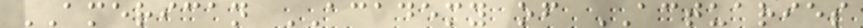AMERICAN ACADEMY of ACTUARIES
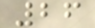26
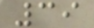39
